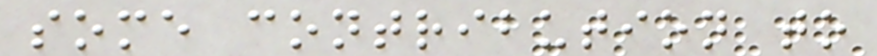some contribution to
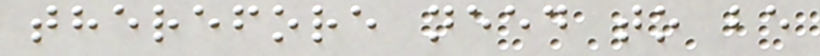therefore need to be
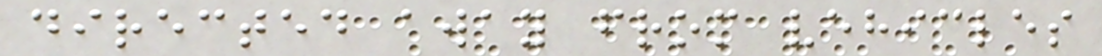directed away from vehicles
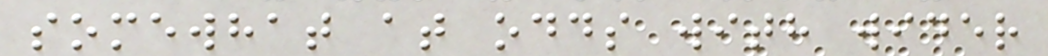somewhat at odds with wider
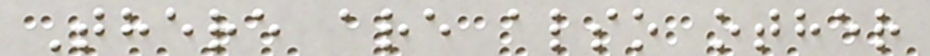There are also other
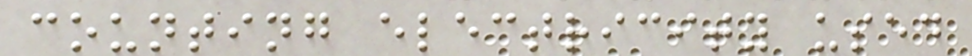counting electricity used
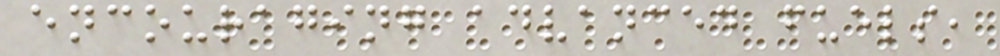encouraging advanced fuels,
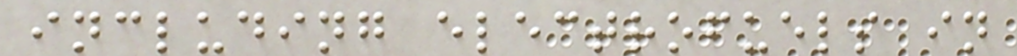including electrofuels in
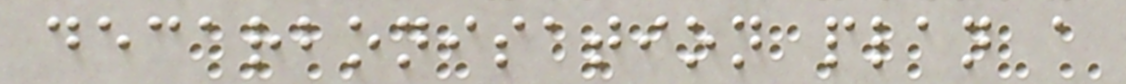decarbonisation plan a
